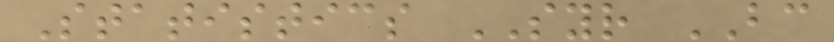Statistics SYR BC
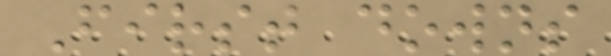First downs
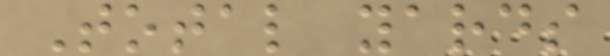Total yards
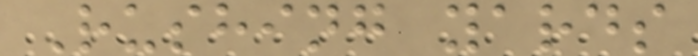Rushing yards
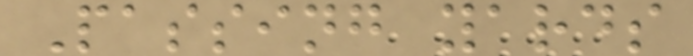Passing yards
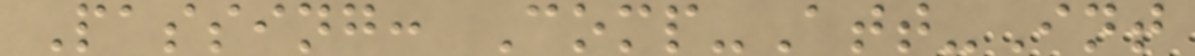Passing: Comp-Att-Int
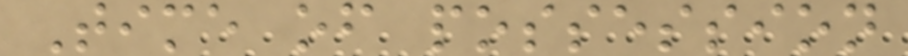Time of possession
